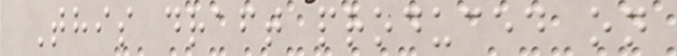This draft produced on
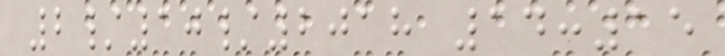2/10/2018 14:15
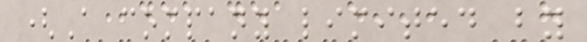(A company limited by
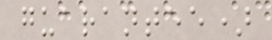guarantee)
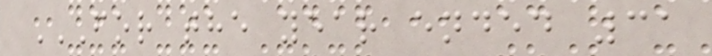FOR THE YEAR ENDED 31
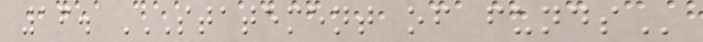16. STATEMENT OF FUNDS
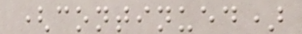(continued)
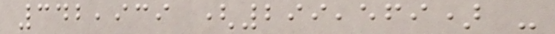342,939 (299,569) -
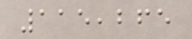115,265
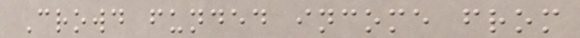Crowd funded income from
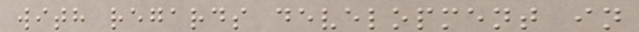with regards development in
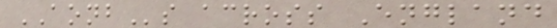AONBs across England
